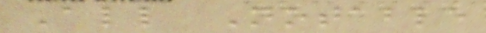All Notable
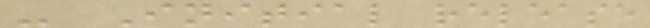- Initial release
